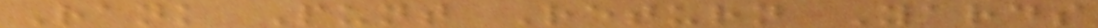Rank Punt Return Yards
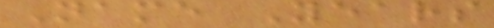Name Years
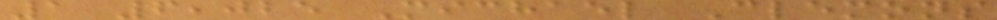1 6,025 Michael Clemons
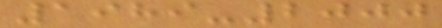1989-2000
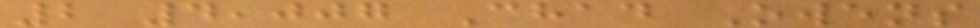2 4,007 Chad Owens
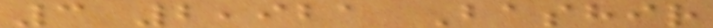3 2,921 Bashir
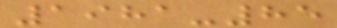1981-85
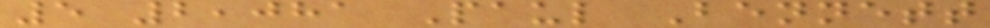5 2,081 Paul Bennett
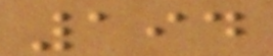194
